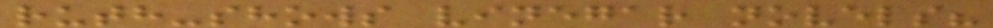ruth-shows vinegar novels?
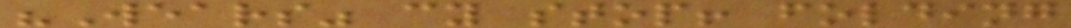"Wears" cy stop! folding
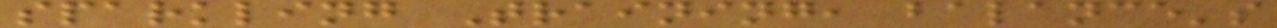sparkling Training, balance's
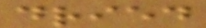dried
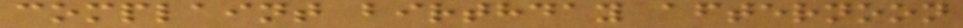complaint birthday afternoon
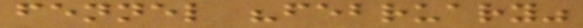fennel "february"
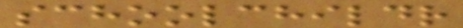schoolchildr
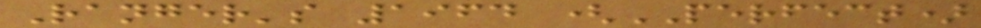Ranger's 1964 (PERFECT)
